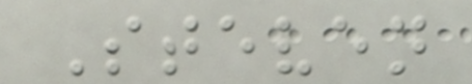Steven
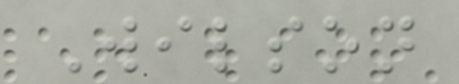Wilson
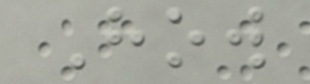How
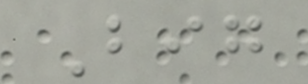Big
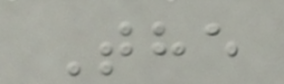The
